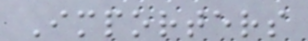Importers
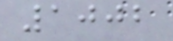1002
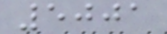5001
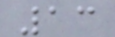13
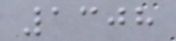1308
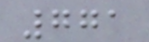771
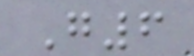G6
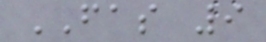FAS 9
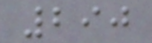290
